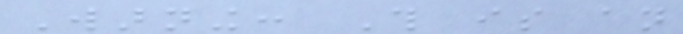Warning: This is an
